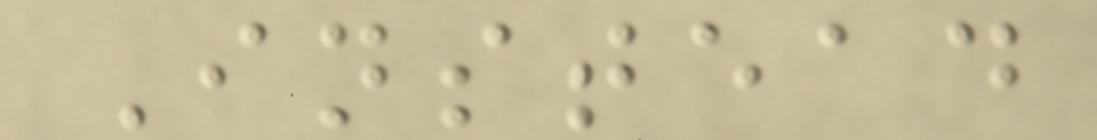Instead
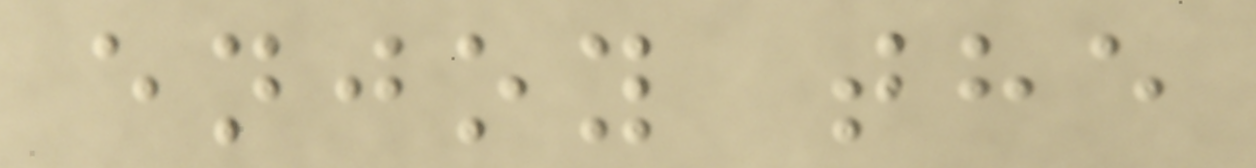enjoy the
